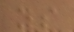ys
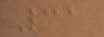31
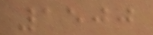1500
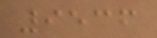9536
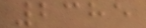2385
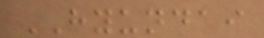HYUNDAI
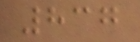837
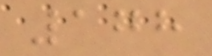178
